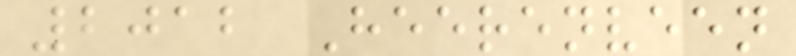2012 Heerenveen
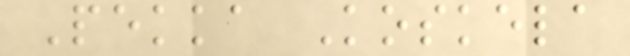Pekka Koskela
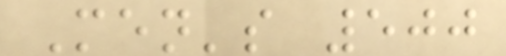Men's 500
